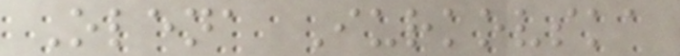Olena Iurkovska
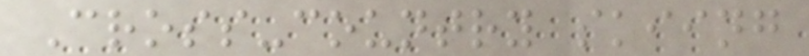Cross-country skiing
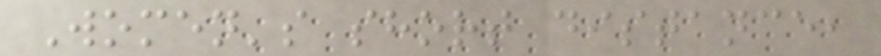Women's short distance,
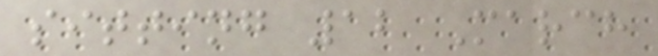sitting 12 March
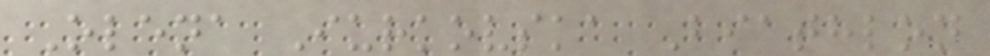Olena Iurkovska Biathlon
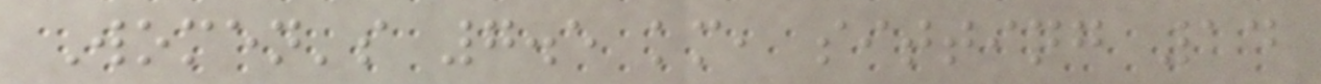Women's 7.5 km, sitting 14
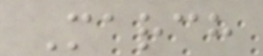March
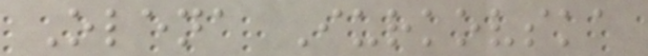Olena Iurkovska
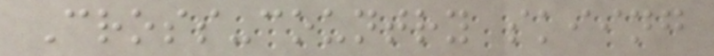Cross-country skiing
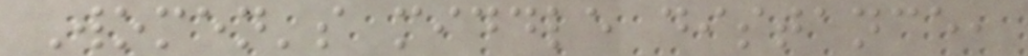Women's middle distance,
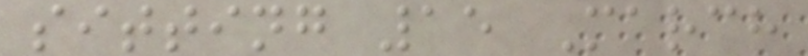sitting 15 March
